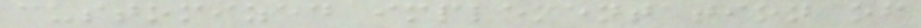customized implementation of
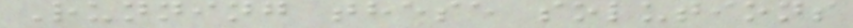Running these solutions
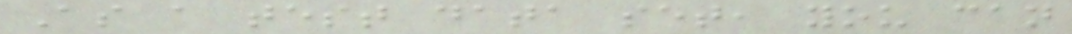As a test data set, you can
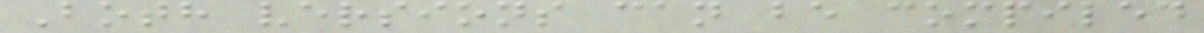Both versions can be compiled
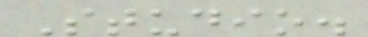Studio.
